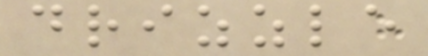drizzle
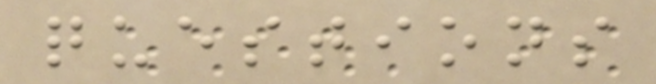questions
